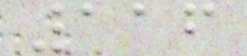116
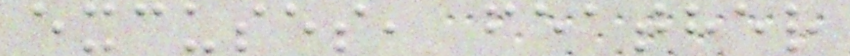excuses, feather
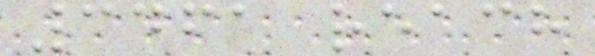3461 reach
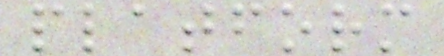platform
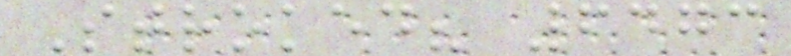Stroked? 6473
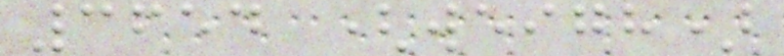3654 (weigh)
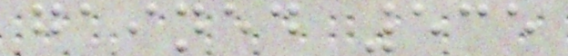gained 535
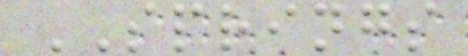SPRINGS
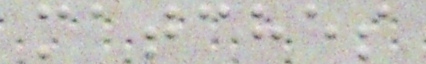matches
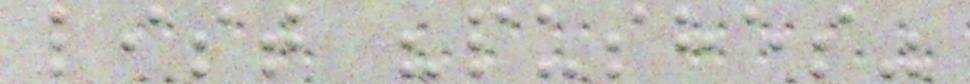list "pushes"
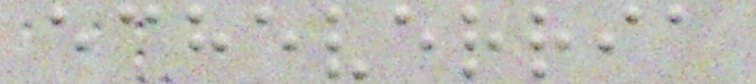echeverria
